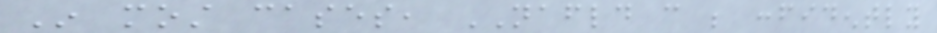In most cases, NAFLD can be confidently
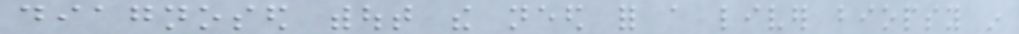diagnosed without the need for a liver biopsy in
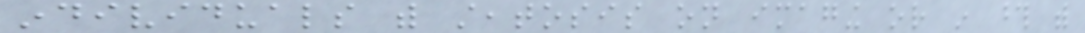individuals with steatosis on imaging or in those with
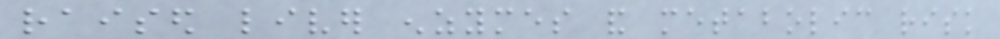raised liver enzymes and metabolic risk
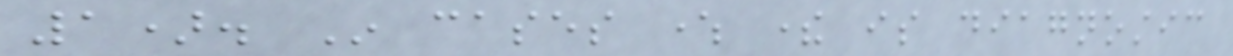1). In cases where there is diagnostic
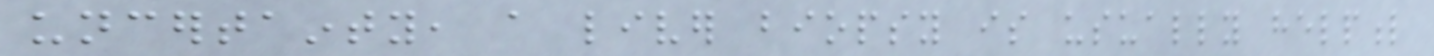uncertainty, a liver biopsy is usually helpful
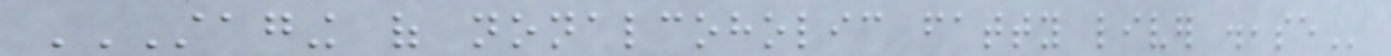STAGING OF NONALCOHOLIC FATTY LIVER DISEASE
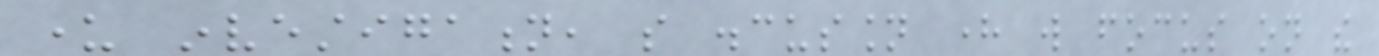under investigation, so discussion here will focus on the
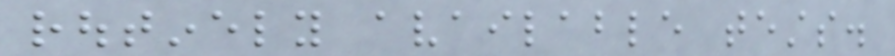routinely available tests.
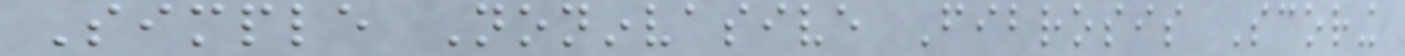Simple Noninvasive Fibrosis Scoring
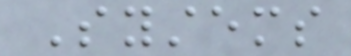Systems
